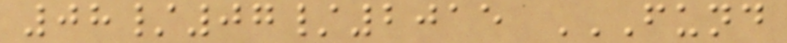08/07/2015 FUND
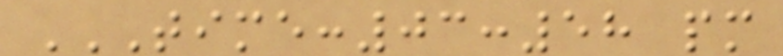TIME:03:58 PM
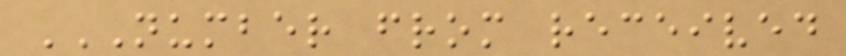NUMBER FROM RECEIVED
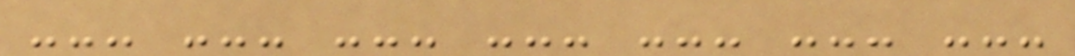--- --- --- --- --- --- ---
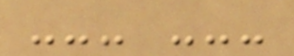--- ---
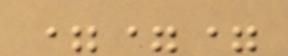===
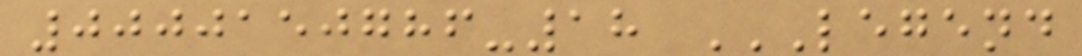0000150786-18 LEGEND
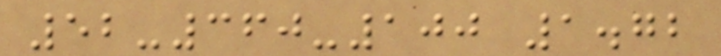52-360-100 1.72
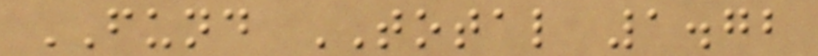FUND TOTAL 1.72
